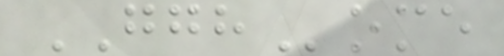GGHome
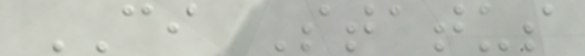CI Status
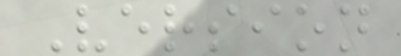Version
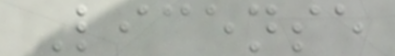License
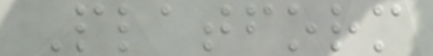Platform
